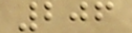206
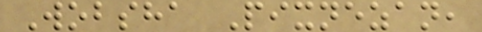Wobsha Pixnezan,
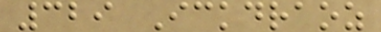329 Ickdraoz
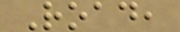Road,
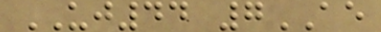UJ44 7AE
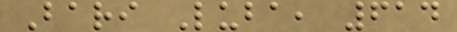Bari Luba, 614
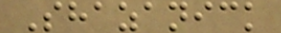Shazanick
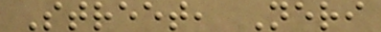Street, Neri
